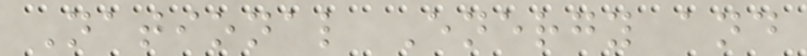National Energy and
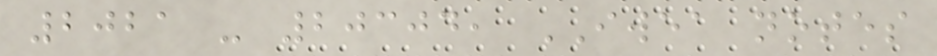2021 - 20304, IWEA notes
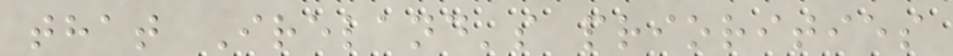that Ireland's priorities
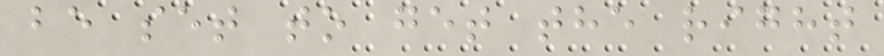be set to get the right
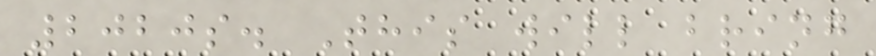2020s. This will bring
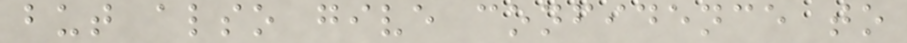but also give confidence to
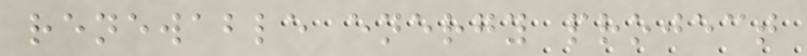renewable energy project
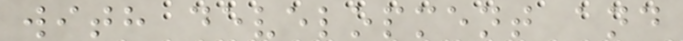with development and
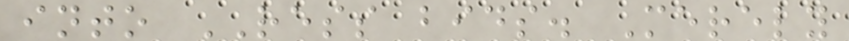into RESS bids. Merely
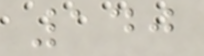140
